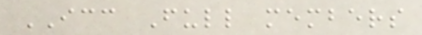ICC Full members
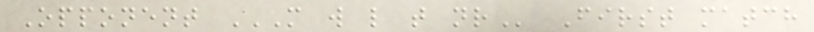Opponent M W L T NR First match
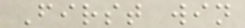First win
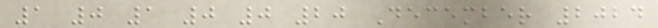1 0 1 0 0 20 December 2024
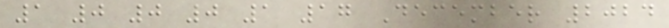1 0 0 0 1 17 December 2024
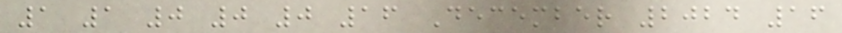1 1 0 0 0 16 December 2024 16
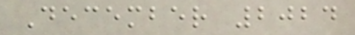December 2024
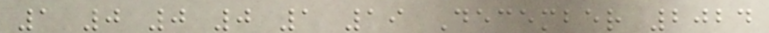1 0 0 0 1 19 December 2024
